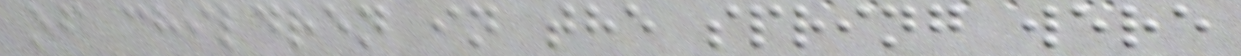of children in the spring were
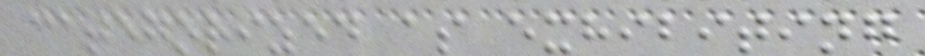categorized as exhibiting
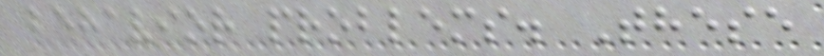behavior problems. These
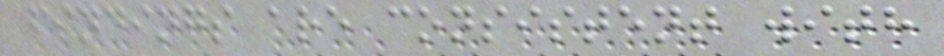findings are consistent with
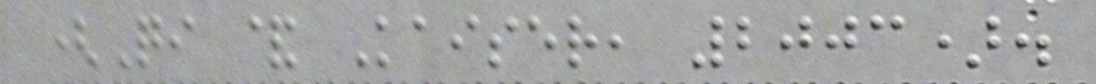(Qi & Kaiser, 2003).
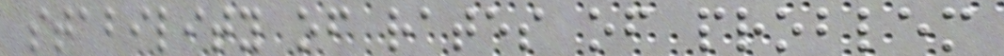stability of rates of problem
